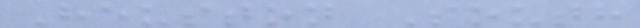Heuston South
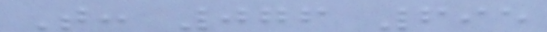T: 076 695
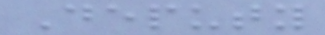Deputy
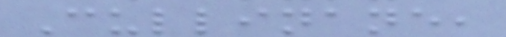Cullinane,
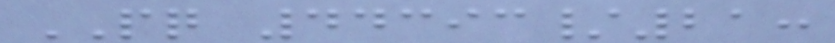PQ 44393/21:
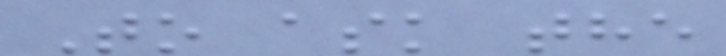To ask the
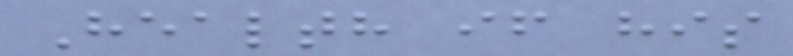Health if his
